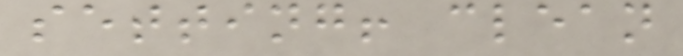setting! clean
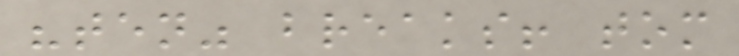"ten" breaks! tom
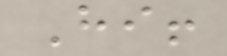Hi!
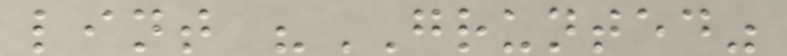lint "GRUNTED"
